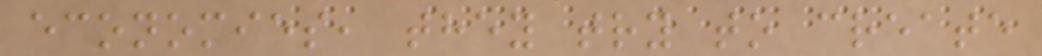economies, they try to create
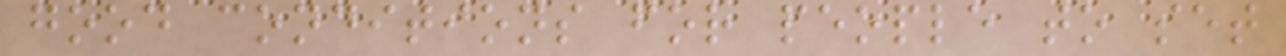good conditions for people to set
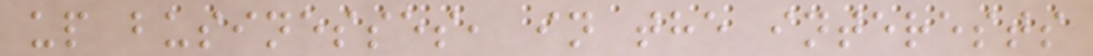up businesses, in the interests
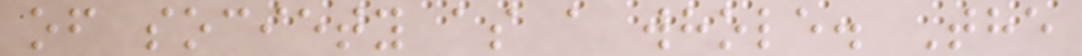of society as a whole. The
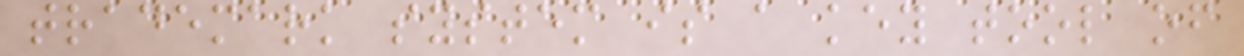trademark system is a key tool of
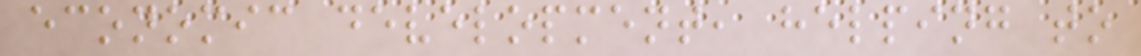economic development, helping to
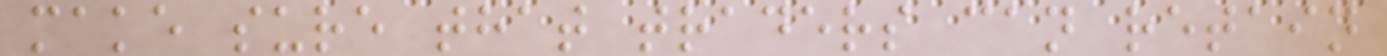make sure that traders can retain
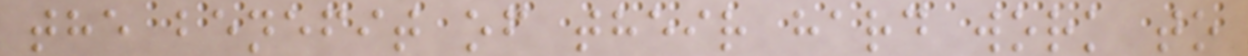the benefit of their hard work to
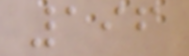196
